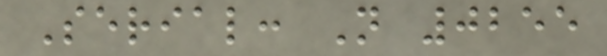Serial: N 0255
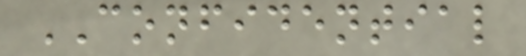CONFIDENTIAL
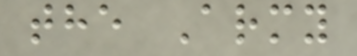the Army
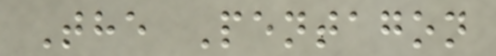The Pentagon
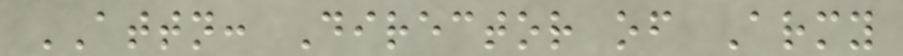ATTN: Director of Army
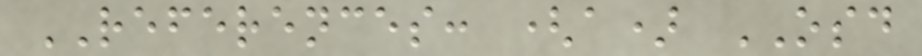REFERENCES: (a) OSD
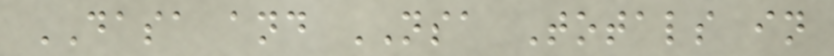DASA and NSA Totals in
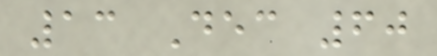13 Dec 60
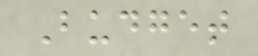Budget
